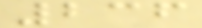236
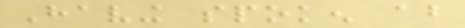Having spoken about
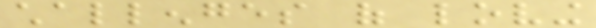challenges of loving
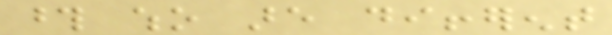those who are different
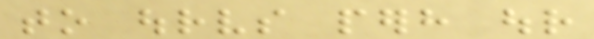to ourselves perhaps our
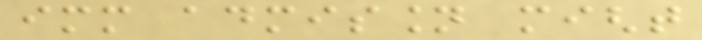immediate admission might
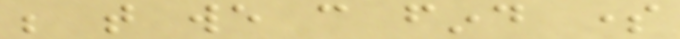be that we can find some
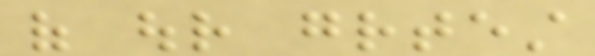of our greatest
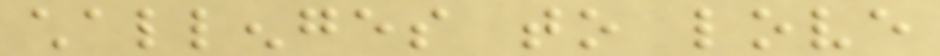challenges to love
